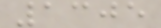1305
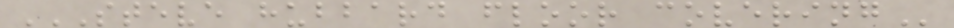STEVE HUBBARD FLOOR COVERING
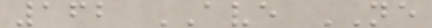162 AVE NE
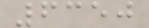6350
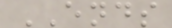ENDS
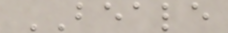BEALE
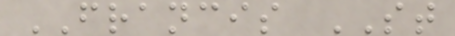FRANCIS ST
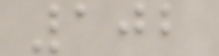102
